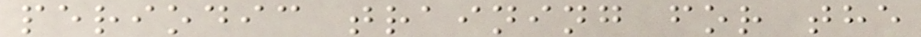periodic training for the
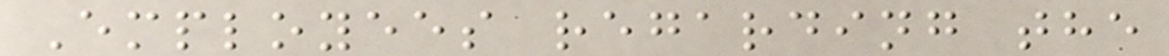Employees regarding the
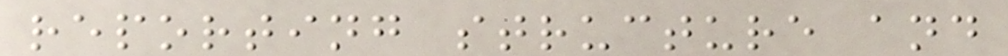reporting structure and
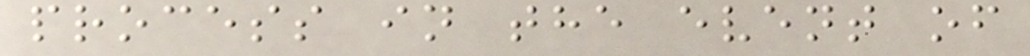process in the event of
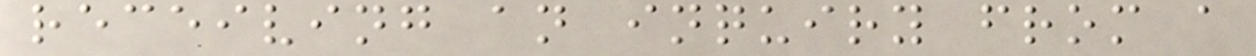receiving an inquiry from a
